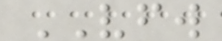VFW
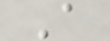A
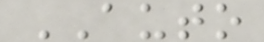AUTO
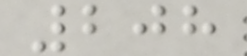208
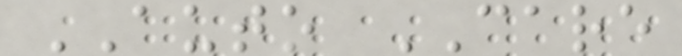AUTO CARE
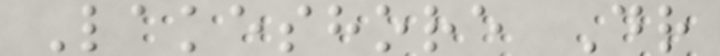Lakeshore Dr
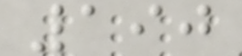190
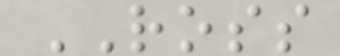ROSS
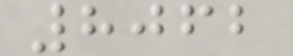8062
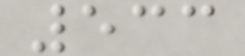533
